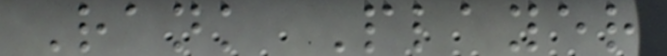Rank Player
